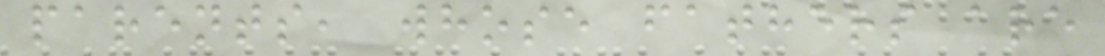parents, whose fathers are
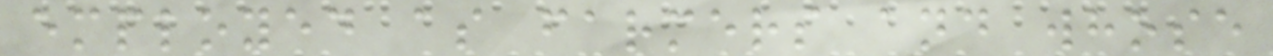employed as farmers and whose
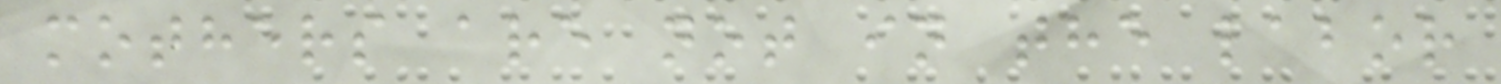mothers are not in the labor
